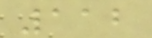112
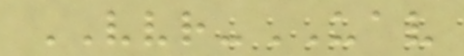VVR-UAV
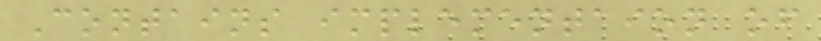Contains implementaion of
